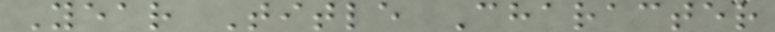Year Title Character
